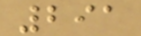291
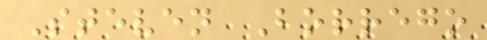Steven Borrego
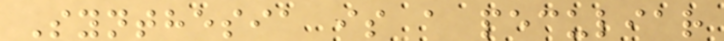Synthesia is a peculiar
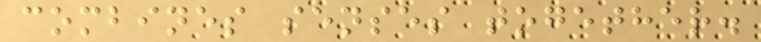combines senses together.
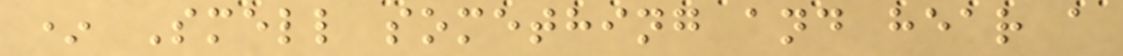* Smell something and hear a
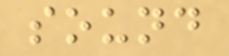sound
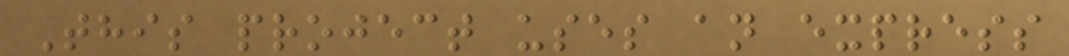This project uses an express
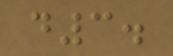d3.
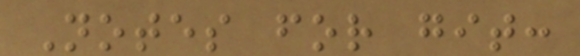Notes for git:
